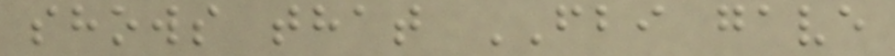shows that FBI gave
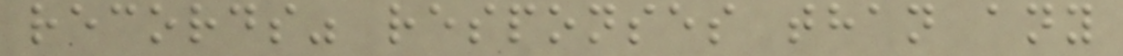records" responses than any
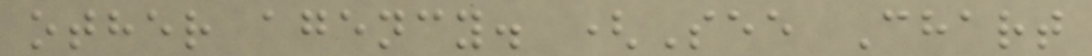other agency. (See Chart
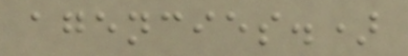agencies.)
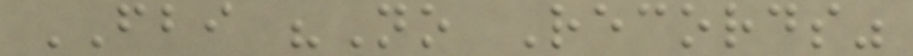FBI "No Records"
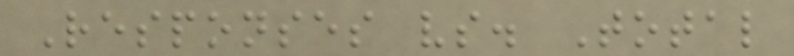Responses vs. Total
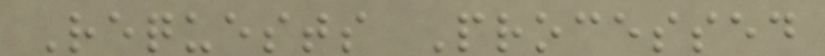Requests Processed
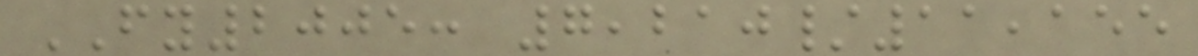FY2005: 7,210/11,155
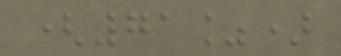(71%)
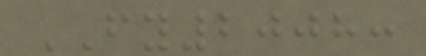FY2008:
